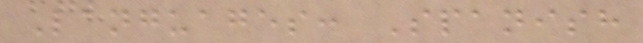Languages: Spanish
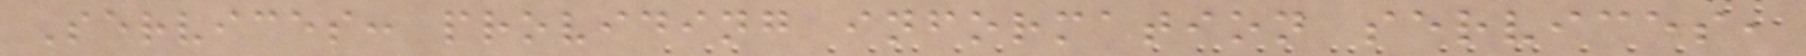Services: providing information services,
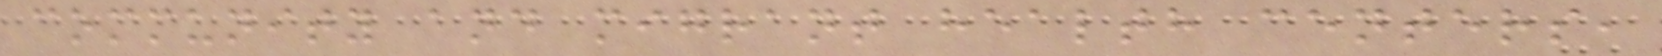community and migrant health centers,
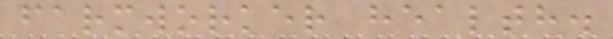farmworker health.
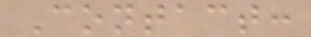Contact:
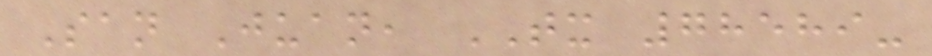San Juan, TX 78589-
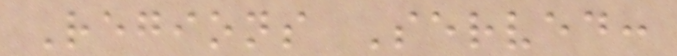Regions Served:
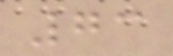73
